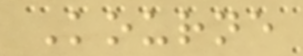Kourne
